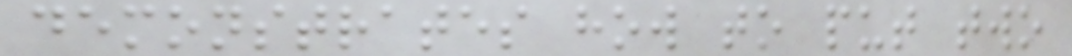demonstrates how to put two
